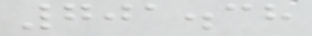701.38
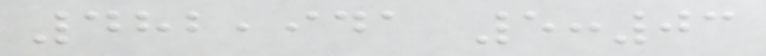482,941 5:03
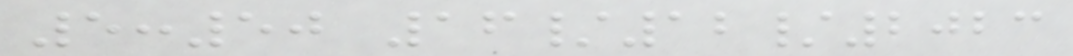5:50 16/12/2023
